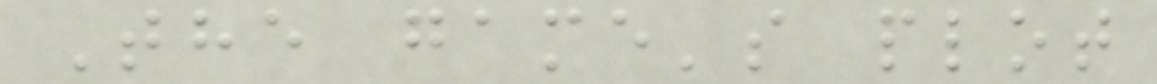The game's plot
